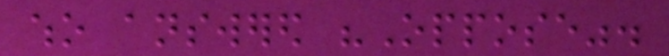who answered "Oppose".
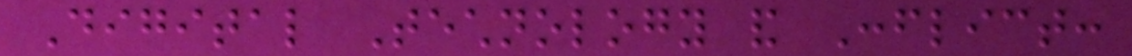Digital Technology and Conflict:
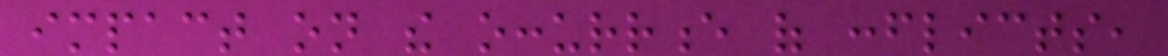impact on the occurrence of conflicts,
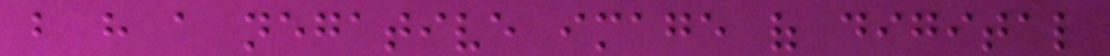but have a negative image of digital
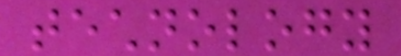technology
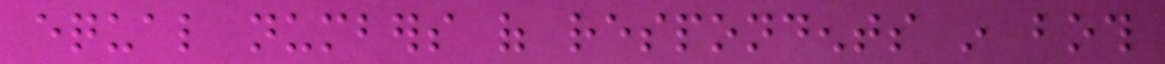equal numbers of respondents in both
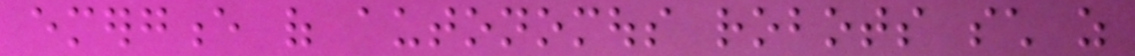emergence of autonomous robots such as
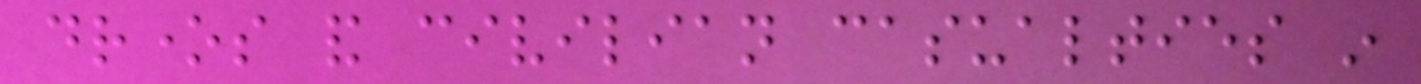drones and civilian casualties in
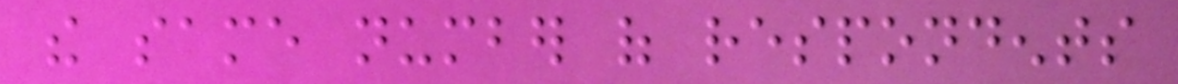the same number of respondents
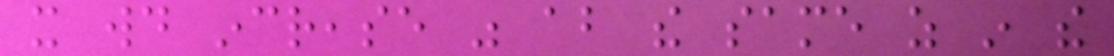it would increase was about the same as in the
